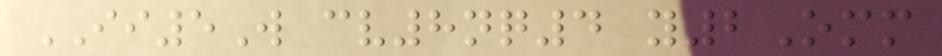II5W cv8nq4 y2Omm
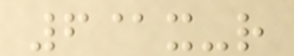6@x-r
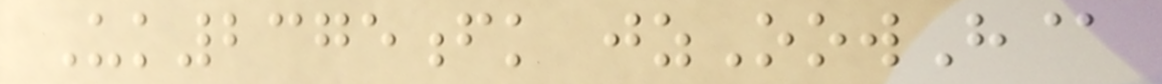Uk2375fk jzOowH@
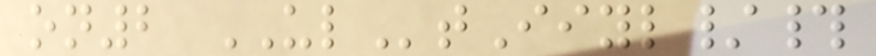on2 ULtIiyl/#
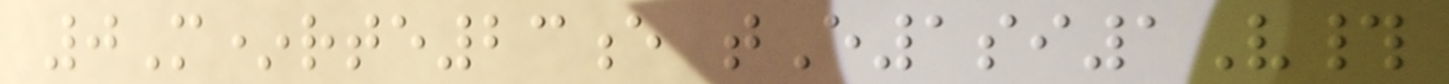0M*rte23e tE1si1V#
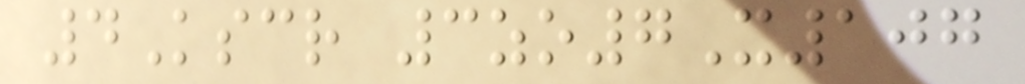4Kscr 3zo7X107
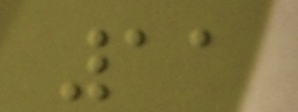11
